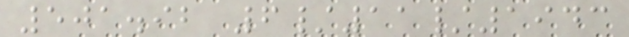501.92 6/11/1943
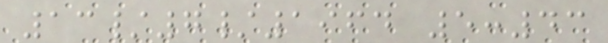13/7/1964 5:43
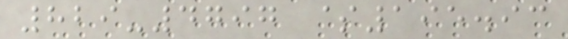829-4797 $195.93
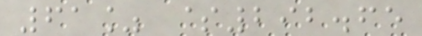61% $292.65
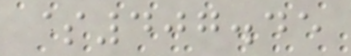$407.45
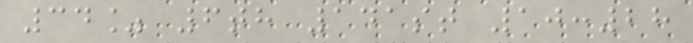34% 6th 141st 10:28
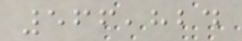566,824
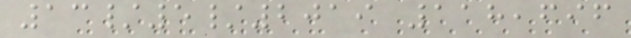13/5/2019 118,696
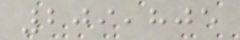209,805
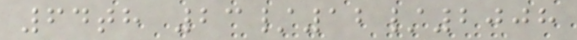64th 23/12/2008
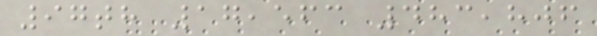97th 17,563 483,806
